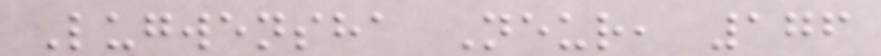Lugwensha Neur, 176
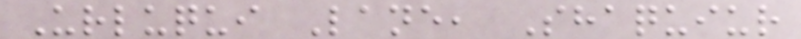Urluqui Lane, Shaquiur
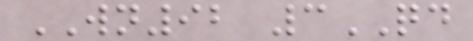WN92 3QD
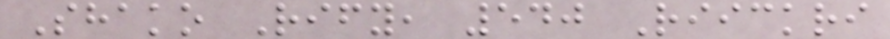Shako Rify, 540 Riickri
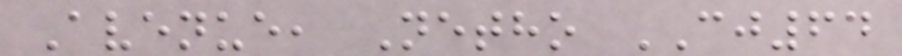Avenue, Netho CJ64
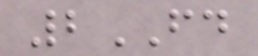2FD
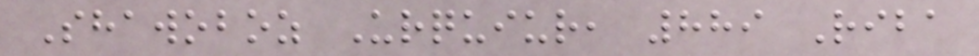Shawoboz Urquiur, 889 Riba
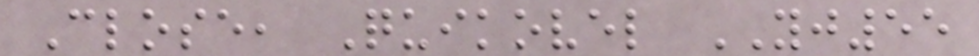Close, Quikovel YJ55
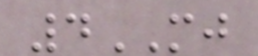4MJ
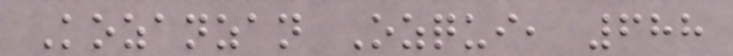Kozanzan Ozqui, 688
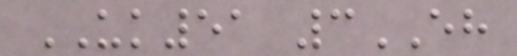UK51 3EH
